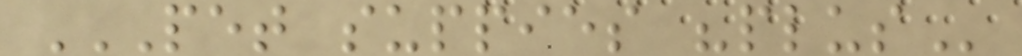PET SUPPIES "PLUS
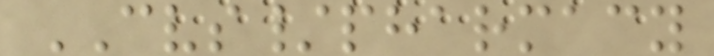CVS/pharmacy
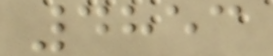4853
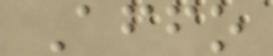Affo
